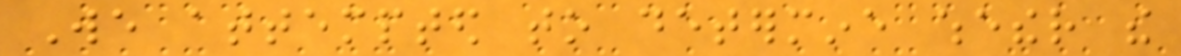We attempted to determine whether the
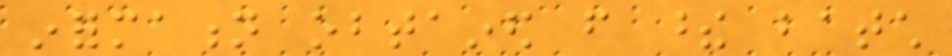information obtained from these batch
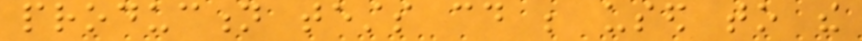production tests could be used to the
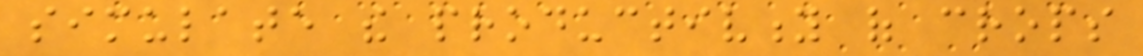simulate the productivity of crops
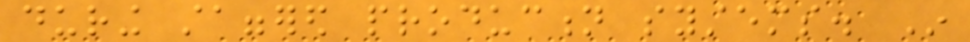during staggered production systems. In
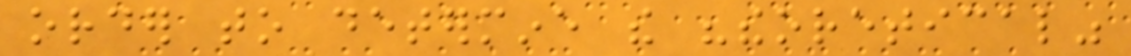order to determine the "theoretical"
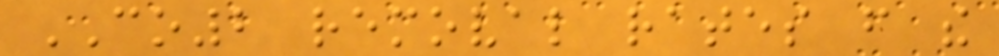CO2 removal rates from the
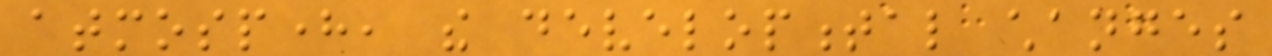atmosphere, the developmental changes
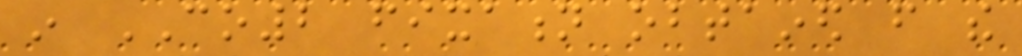in CO2 fixation obtained from the
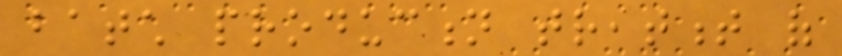batch production treatment of
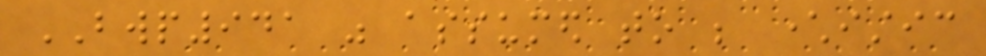BWP941 was assumed to be characteristic
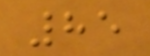85
